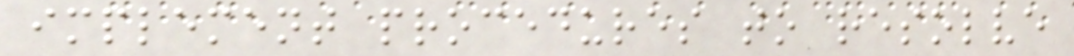implement procedures to resolve
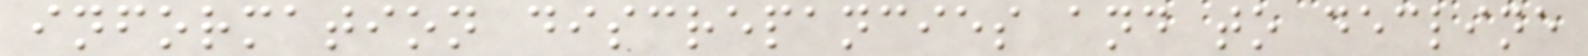information discrepancies and to decline
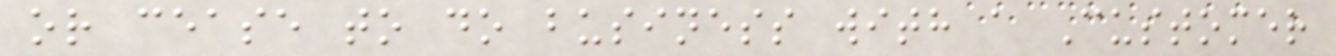or cease to do business with a Customer
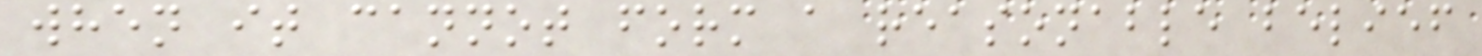when it cannot form a reasonable belief
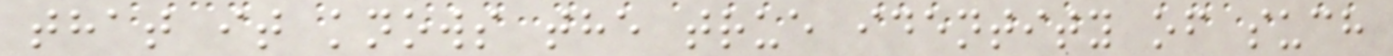that it knows the true identity of such
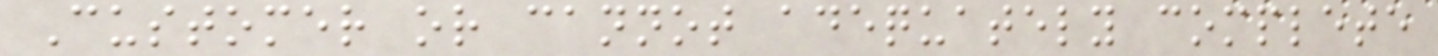Customer or cannot adequately complete
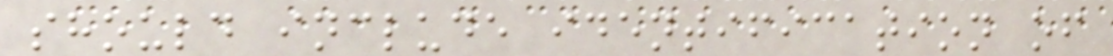should include identification of
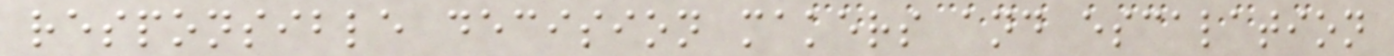responsible decision makers and escalation
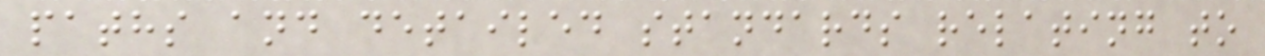paths and detailed standards relating to
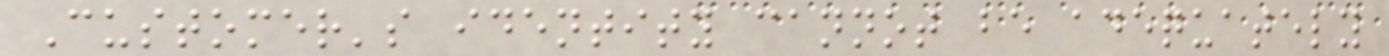Customer's identity cannot be adequately
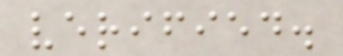verified.
